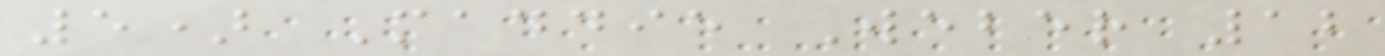5) Maddie Weber 12
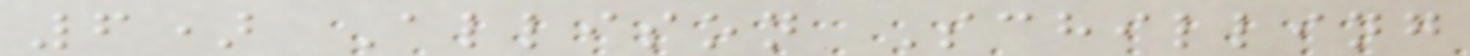6) Allison Schilling
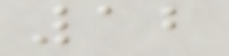12
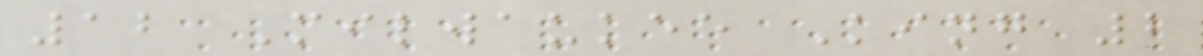12 Milwaukee King 2
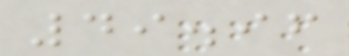49.96
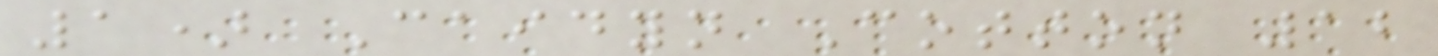1) Caidyn Cotton 12
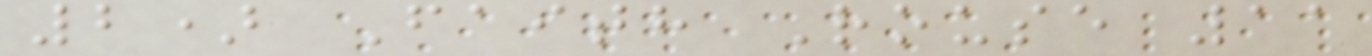2) Faith Rouse 11
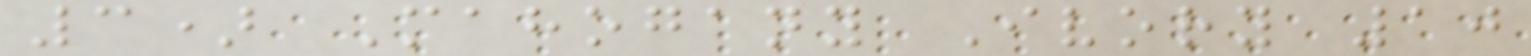3) Mahogany Ivory 10
